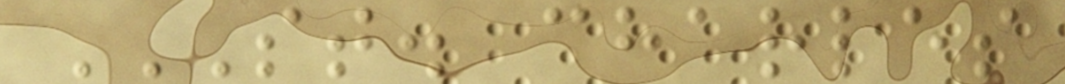ST. CHARLES
